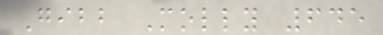Gibb Molly 645
